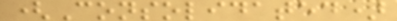(Consolidated)
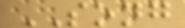SONG
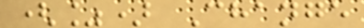(%) Change
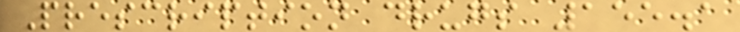Prescription drugs 155.1
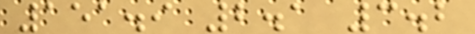151.9 2.1 3.2
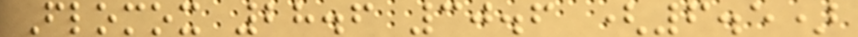Flomox 28.6 30.6 (6.5)
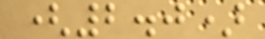(2.0)
